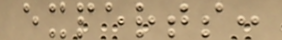experts:
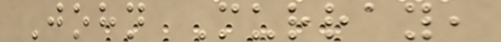John Murray,
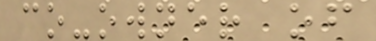co-owner of
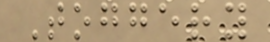Toggery
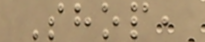Shop,
